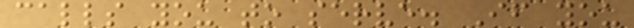calls you to serve. If you
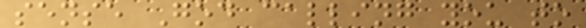sense God calling you to
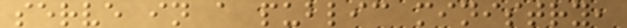serve in a public ministry,
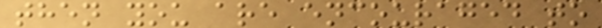then you are encouraged to
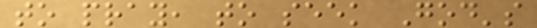to pray, to seek God's
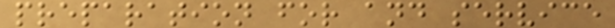preparation for and service
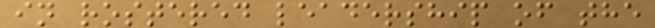in rostered leadership of the
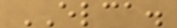ELCA.
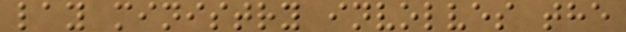lay ministry involves the
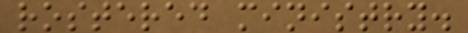rostered ministry.
